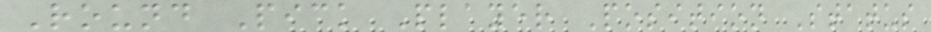Round Pick Player Position Status
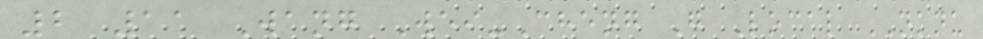2 11 Wang Wei-Cheng G Local NKNU
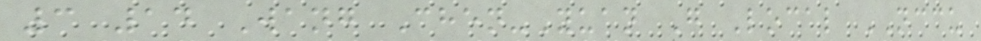3 14 Wang Chen-Yuan G Local NCCU
